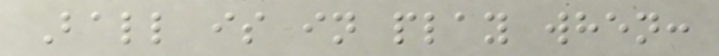Ball is in play when:
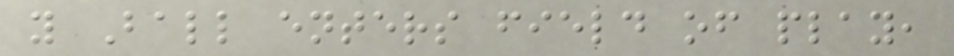y Ball enters field of play,
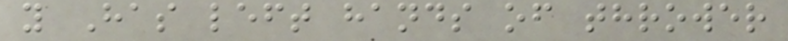y Has left hands of thrower
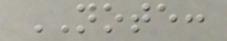NOTE:
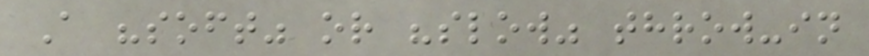A "soft" or "slow" throw-in
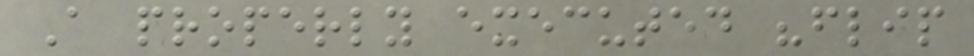A properly executed "flip
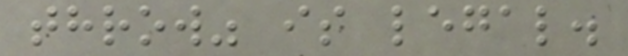throw" is legal.
